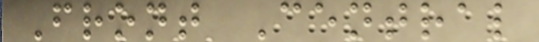Front Central
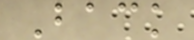Back
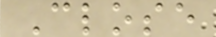Close
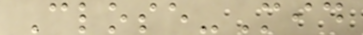Close-Mid
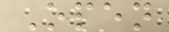Open
